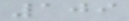109
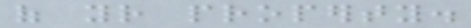of your property.
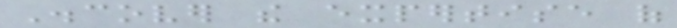Discover the expertise of
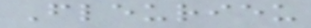Fleurieu
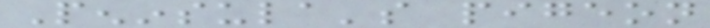Peninsula's pigeon
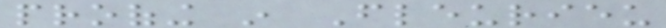proofing in Fleurieu
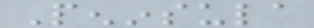Peninsula
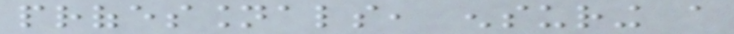professionals, ensuring a
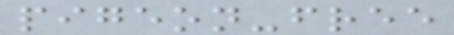pigeon-free
